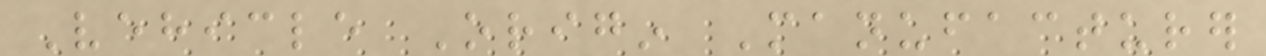Vehicle Origin Manufacturer
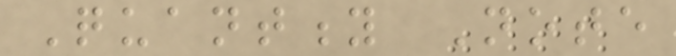Quantity Note
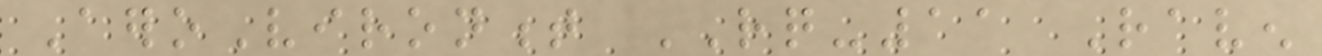AeroVironment RQ-11 Raven
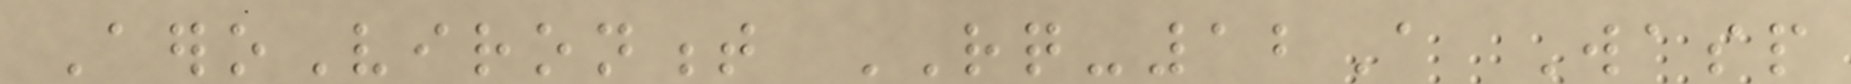AeroVironment RQ-12A Wasp
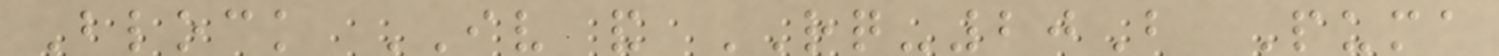Block IV and RQ-20B Puma
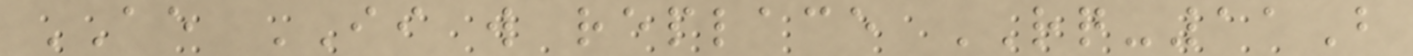AE II will replace RQ-11B
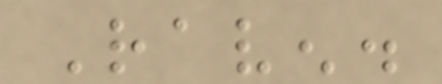Raven.
